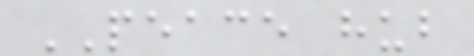PEACE hub
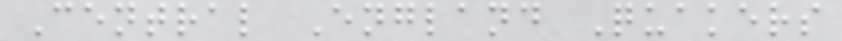Central England Quakers
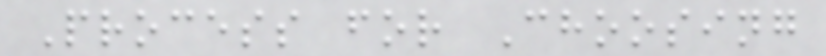Process for Choosing
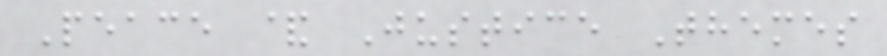Peace & Justice Themes
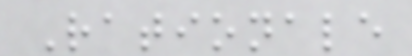Rationale
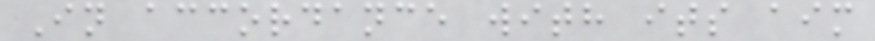In accordance with its aim
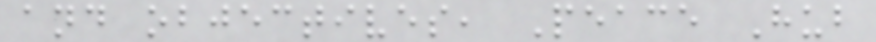and objectives, Peace Hub
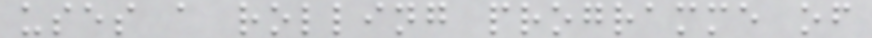uses a rolling programme of
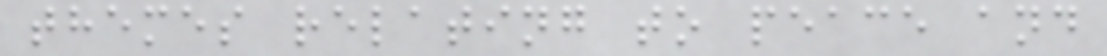themes relating to peace and
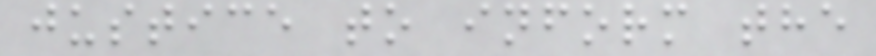justice to inform the
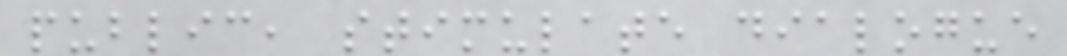public, stimulate dialogue
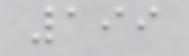199
